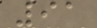91
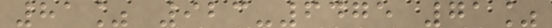81% 923-6475 71%
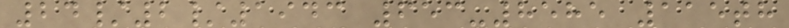24/2/1943 653-8585 115th
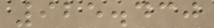925.430
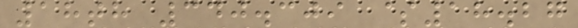18th 340.309 $18.27
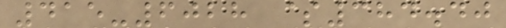415-6028 $384.40
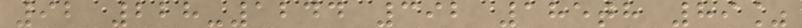92 228-1244 392 185th 89%
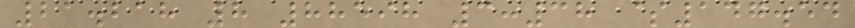21.218 8 88598 3:38 $147.54
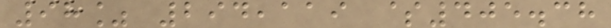98% 294,119 $405.38
